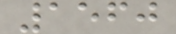1560
